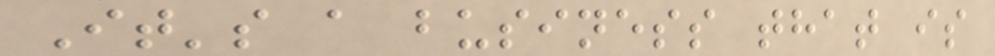It's a business that is
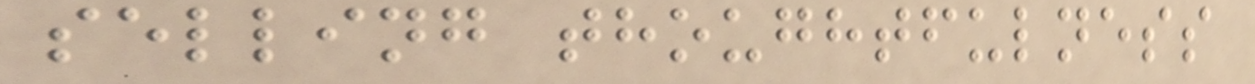selling thoughtfulness
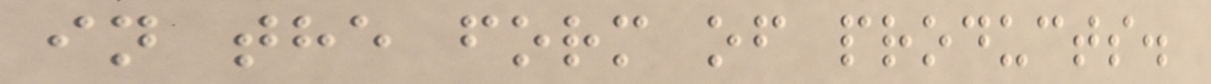in the form of products.
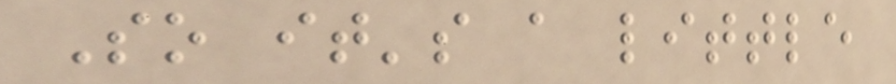So it's a little
